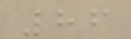86
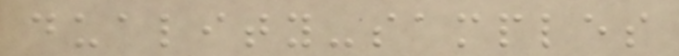duality-samples
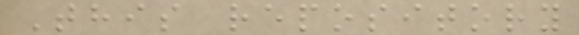This repository
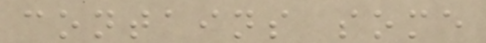contains some
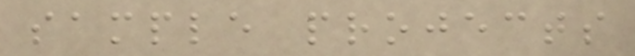sample projects
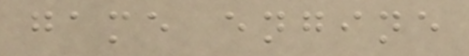game engine
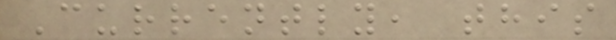Currently, this
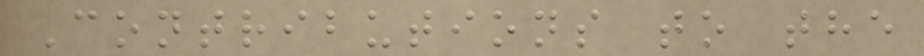Contributions to the
